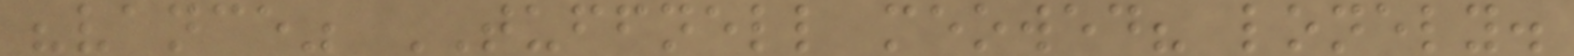"vance" TUFFNELL meowed? lonely.
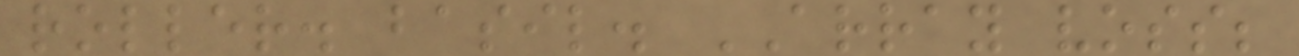roller. basil. ARRAY voss;
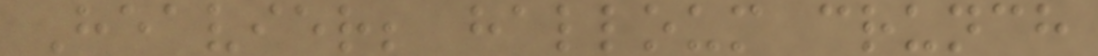Heavier; halloum crunch
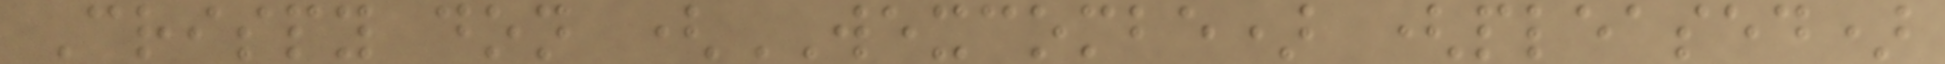Crispy don (WEXCOMBE) (pleased)
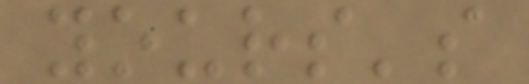yours's
